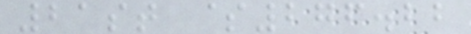21st $276.22
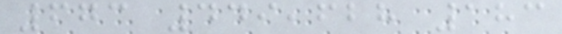673 449,628 183
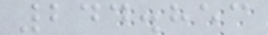244.853
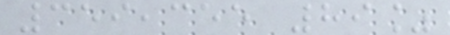359,355 89%
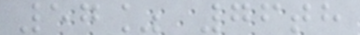57% 76th
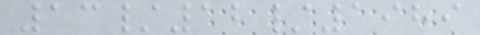13/12/1989
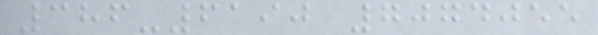386-6190 7074055
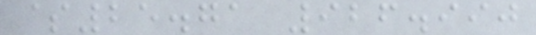$25.71 926.990
